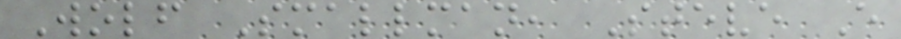Wolf Smallman, Steve E
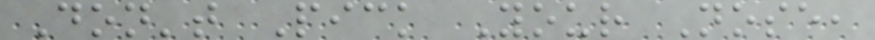Don't Pick Your Nose,
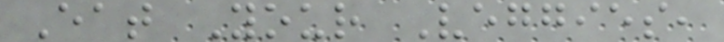Eat Your Veggies,
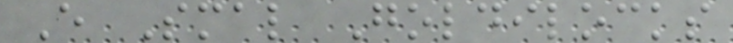E Smal Goldilocks
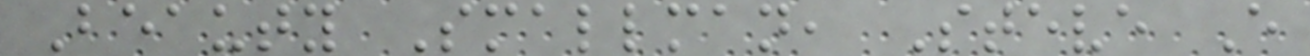Beauty Smallman, Steve E
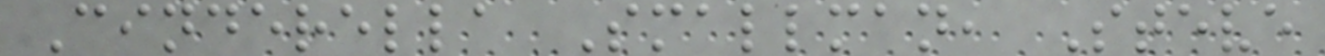Cinderella Smallman, Steve
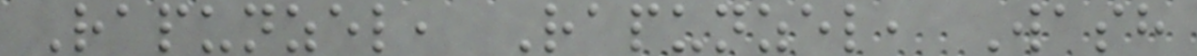Rapunzel, Rapunzel, Wash
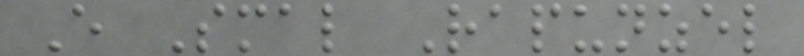E Smal Rapunzel
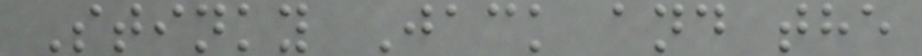Stinky Jack and the
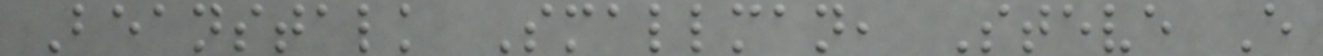Beanstalk Smallman, Steve E
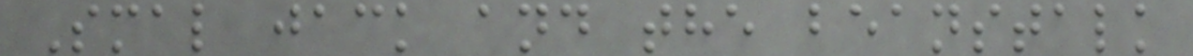Smal jack and the beanstalk
